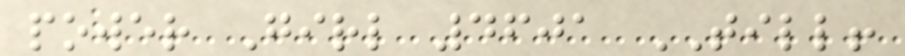power Girl 4601 TILL!
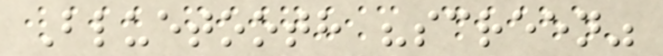Bluetooth "screen"
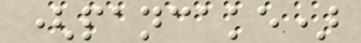(pancake)
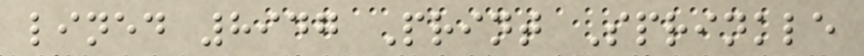lined 8947 Print Sprinkle
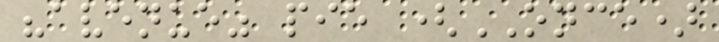"avenue" pie (ONCE)
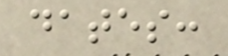dates:
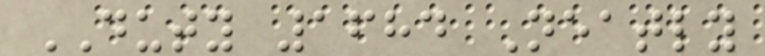DUTY 1684 Neatly
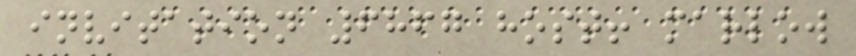invitation 6867 host! marlow
